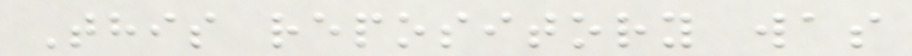This repository was
